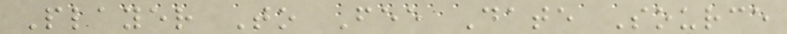Player To Fee Date Source
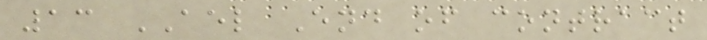13 AEL End of contract
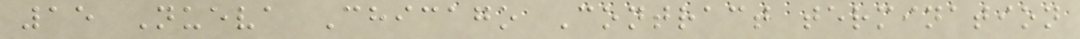15 Nueva Chicago Contract termination
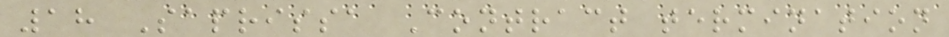18 Saprissa Contract termination
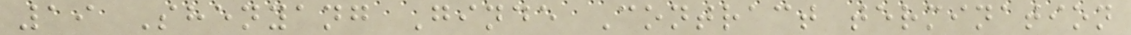19 Shenyang Ginde Contract termination
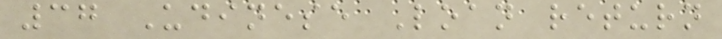37 Udinese Loan return
